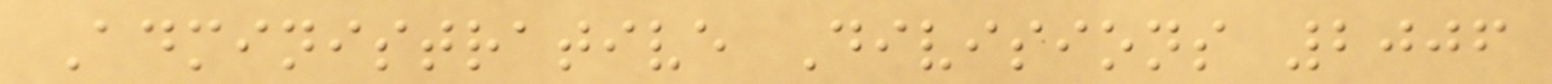Administrative Divisions 2006
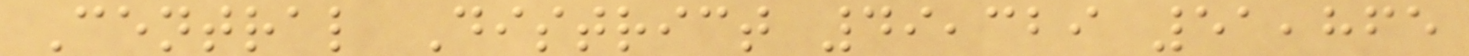Central District 49,329 51,865
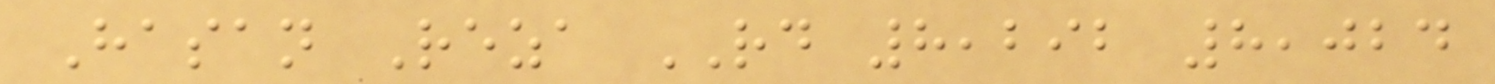Hasan Reza RD 8,292 8,024
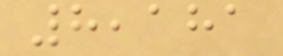8,181
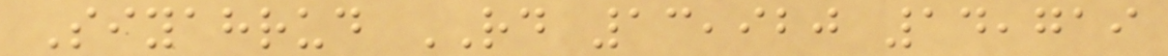Siyahrud RD 13,920 14,719
